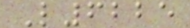L6225
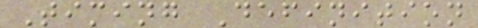Timing Definition
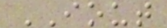IOUT
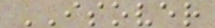ISOVER
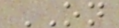ON
